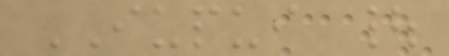IUPUI |
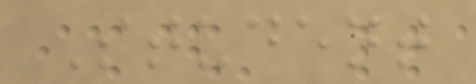Student
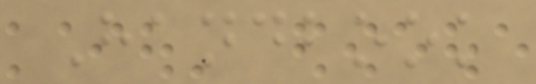Handbook
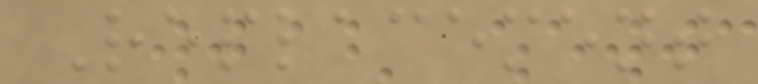Replacement
